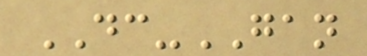DC-GAN
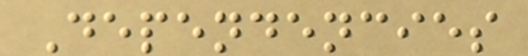Dependencies
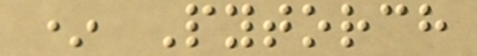* Pytorch
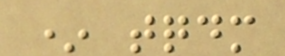* tqdm
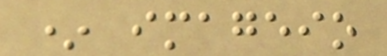* imageio
